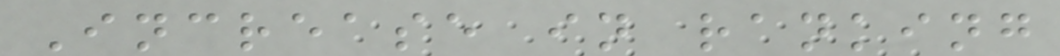Increase in ranking
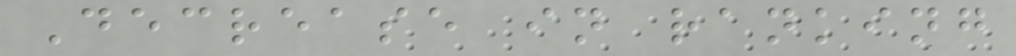Decrease in ranking
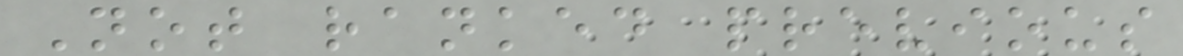Not ranked previous
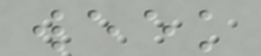week
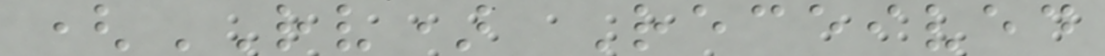(RV) Received
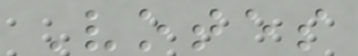Votes
